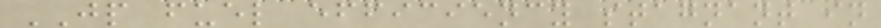JP fuel efficiency stagnant in
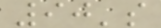90's
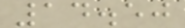14.50
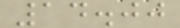14.00
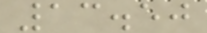13.50
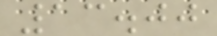13.00
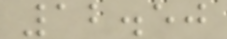12.50
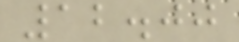12.00
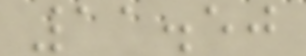11.50
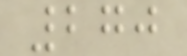270
